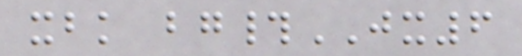xbk bg#JX6
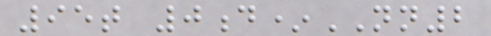95t 0d*NN2
